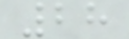28
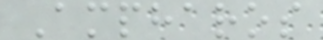Ampharos
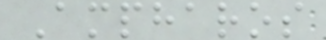Ampharos
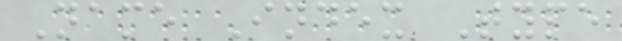Name Index Type
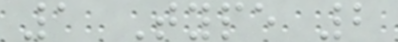1 Type 2
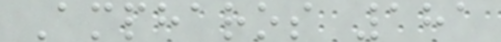Ampharos 181
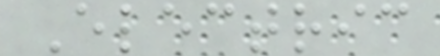Electric
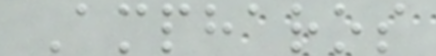Ampharos
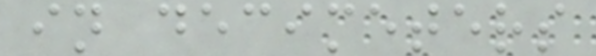in decimeters
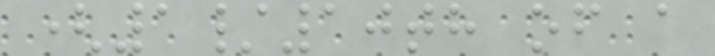(1/10th of a
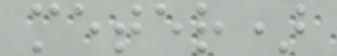meter)
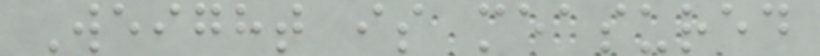Weight is measured
